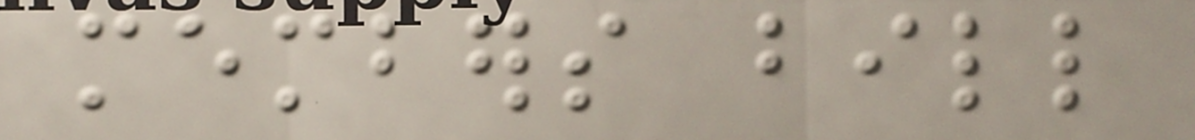members bill
